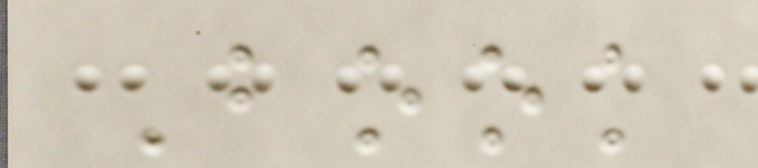Book
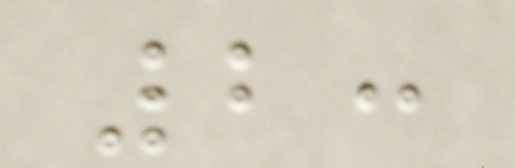2:
